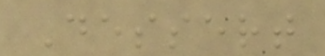Dessert
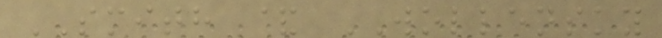SMITH & WOLLENSKY
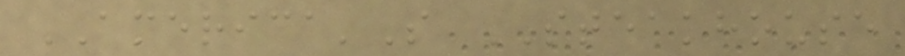AMERICA'S STEAKHOUSE
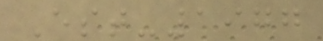Est-1977
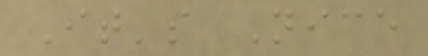It's Nice
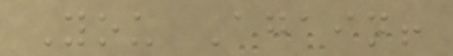You Again!
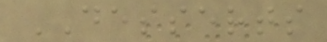DESSERTS
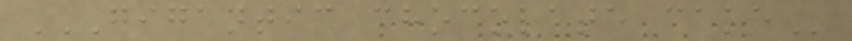GIGANTIC CHOCOLATE CAKE
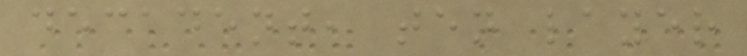decadent, ten layer
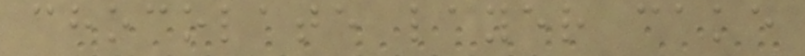chocolate layer cake
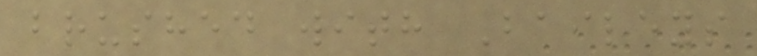brushed with Baileys
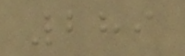289
